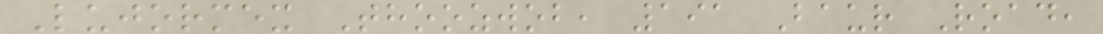Lujormex Thoozwob, 191 Baur Road,
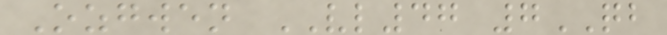Ozgwen VL47 7QB
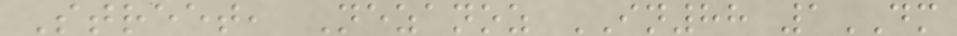Street, Nezanoz IN88 1DM
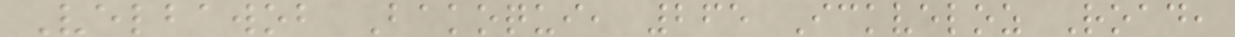Velbawob Bakoqui, 265 Ickveloz Road,
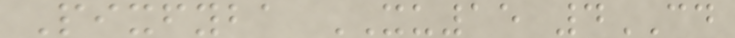Pixfyba XU15 4CD
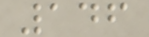146
